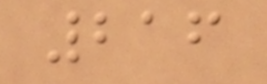216
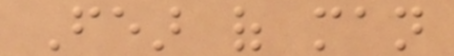Fear of man
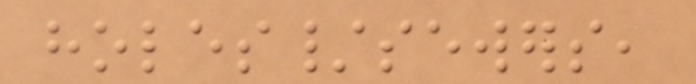holes/sewers,
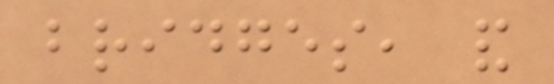bridges, and
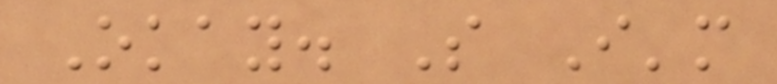Okay. So I'm
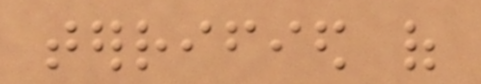terrified of
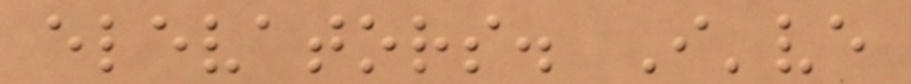elevators. I've
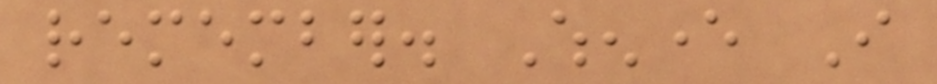remember. Whenever I
